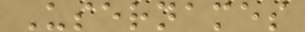Usernames
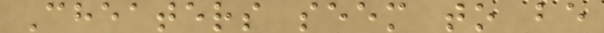Cheaters seem to be
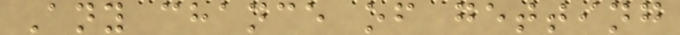Any chance of getting
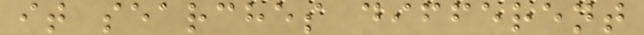it searches different
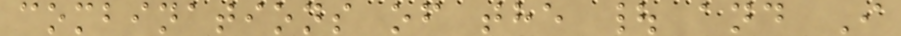combinations of the | and I
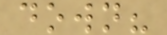down?
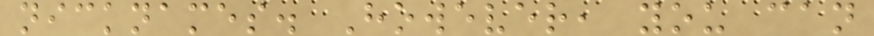nicknames. However, you can
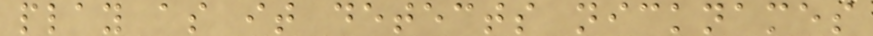play as it detects nicknames
